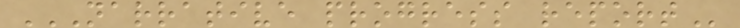NARRATIVE PROGRESS REPORT
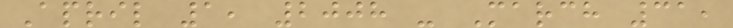April 1, 2008 - March 31,
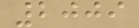2009
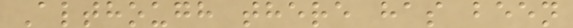Although there has been
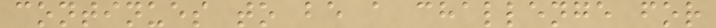continues to be a challenge for
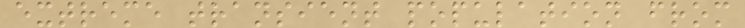extreme transient population from
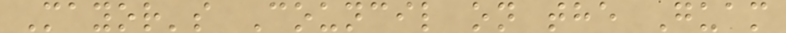Mayor's Council on the Guam
